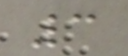3
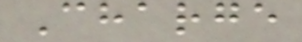Charge
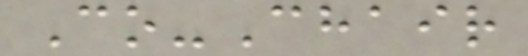Co-Chair
